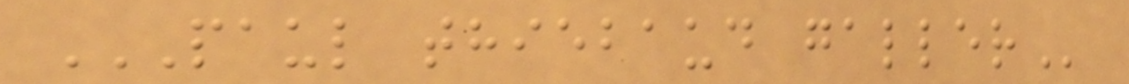PAUL THIEBAUD GALLER
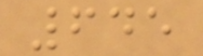645
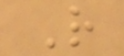R
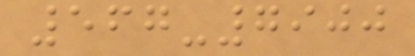567-7900
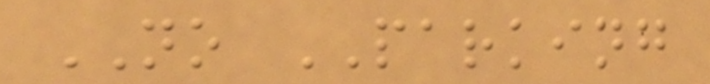NO PARKING
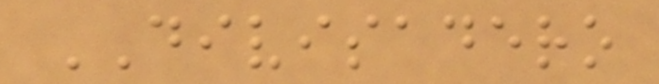DIVISADERO
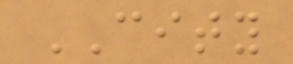CITY
